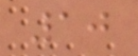10
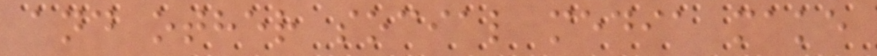and other social media make
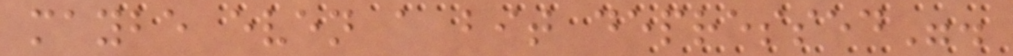maybe even a bit depressed".
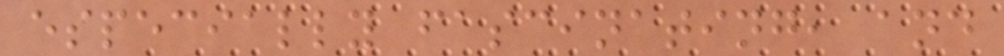especially fascinating, and
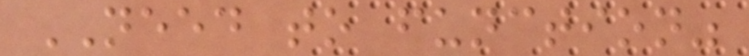NEED to function"
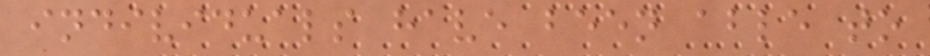individuals have been able to
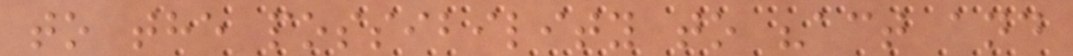to the possibility to "act and
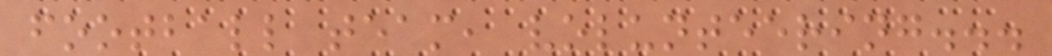football team, volunteering...
